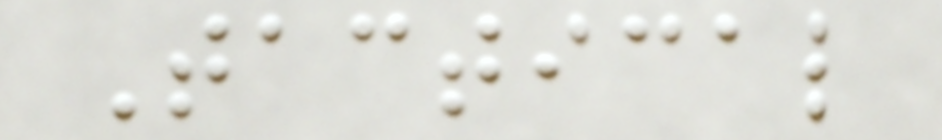Tactical
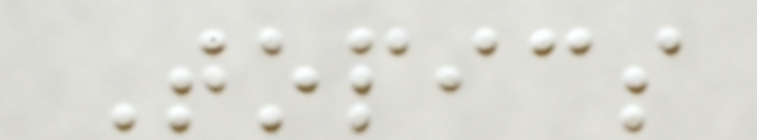Topics
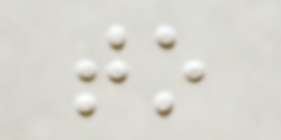to
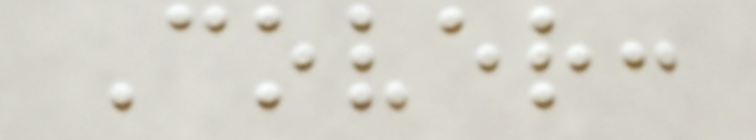Cover:
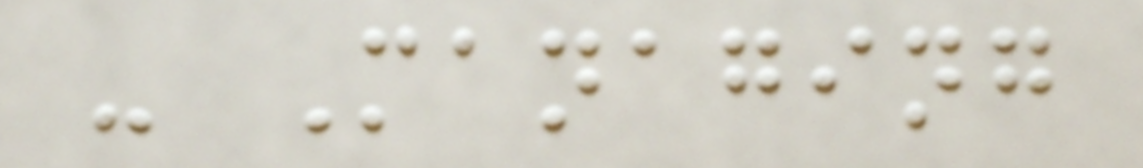- Managing
